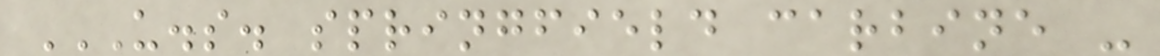U.S. SPRINGFIELD CARBINE -
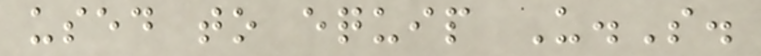used to equip U.S.
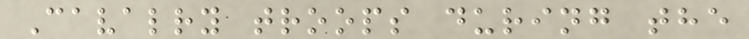Cavalry troops during the
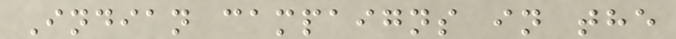Indian campaigns in the
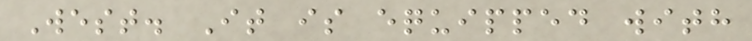West. It is equipped with
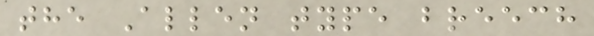the Allen type breech
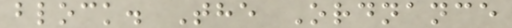block. The Ordnance
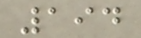194
